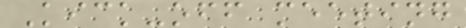Kick-off meeting
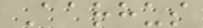Aarhus
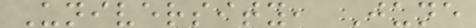University, June
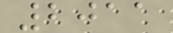2011
